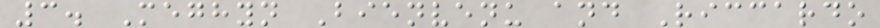3. Meghyn Bienvenu and Riccardo
